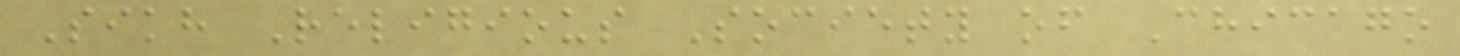Sikh Religious Society of Chicago
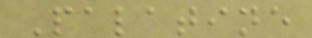Palatine
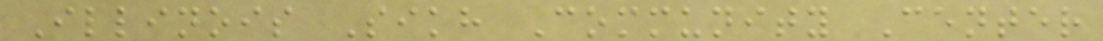Illinois Sikh Community Center
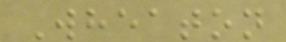Wheaton
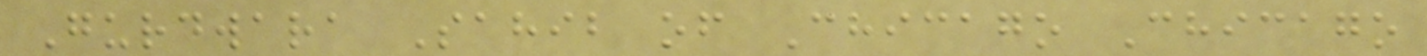Gurdwara Sahib of Chicago Chicago
